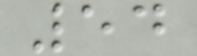54
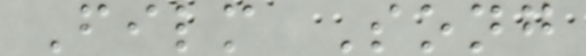Film Song
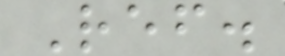Ref.
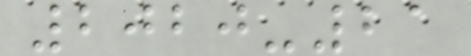2020-21
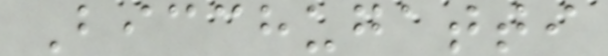Bicchugatti
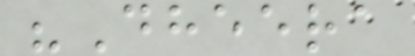"Dheera
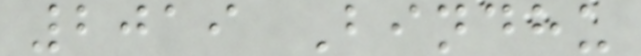2019 Bindhu
